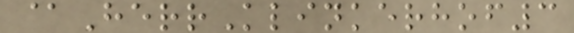@HerrKlinkerhof3
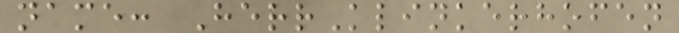name: HerrKlinkerhofen
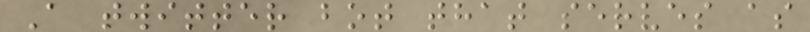A twitter bot that serves as
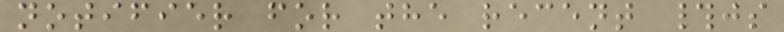notifier for the recent #js
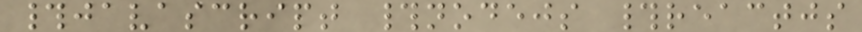#javascript #nodejs #reactjs
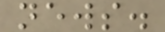news.
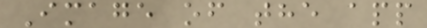Image of the app
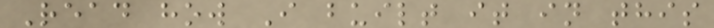Read how I built it in this
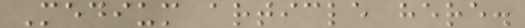Medium article here.
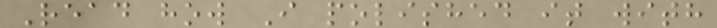Read how I polished it with
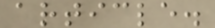article.
